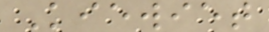Kiewiet
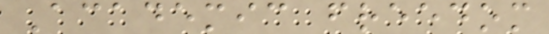Academic freedom
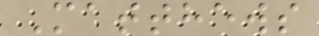Matthews
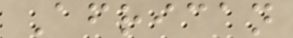African
